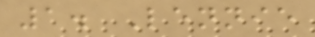1. Lennie
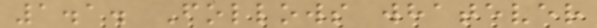1.1. Follows whatever
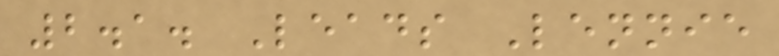2.1. Leads Lennie
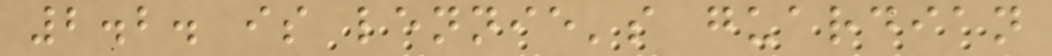2.2. is lennie's guardian
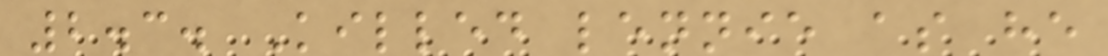2.3. Killed lennie as he
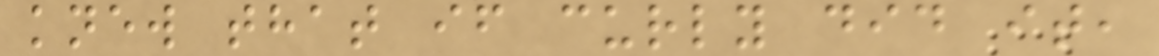knew that if curly did it,
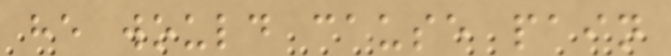he would cause pain
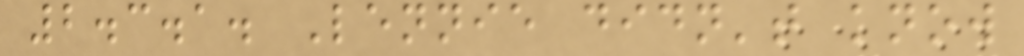2.3.1. Lennie didn't know
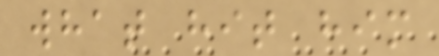what hit him
